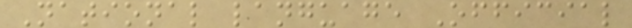National language Official
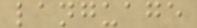language
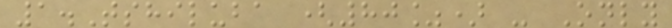1.Tshiluba (80%) - Only
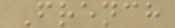French
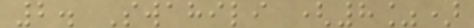2. Swahili (8%)
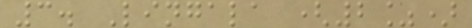3. Lingala (2%)
